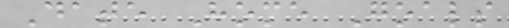Date Home Goals
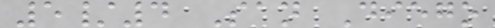5/4 San Diego
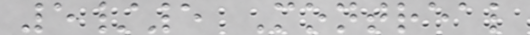5/5 Montreal
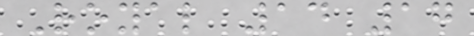Royal 14 17
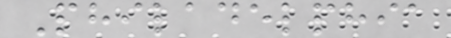Philadelphia
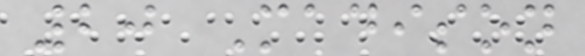20 Madison
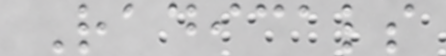Radicals
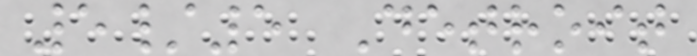5/5 Detroit
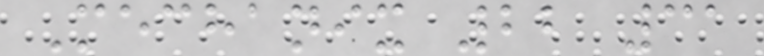Mechanix 22 31
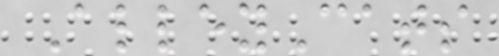AlleyCats
